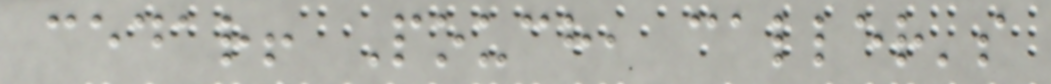cedar! Pouch, caller's
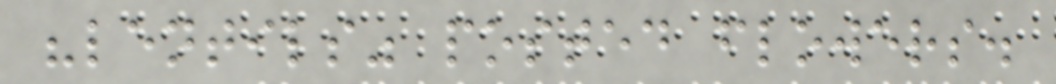"lentils" posted flowers.
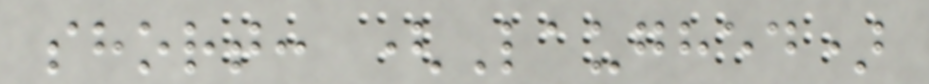short: (Laughed)
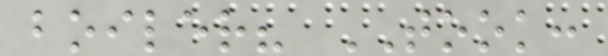boiler? TOOK:
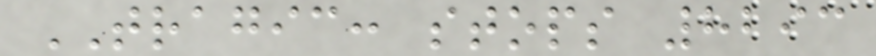TRAGIC: stops 8293
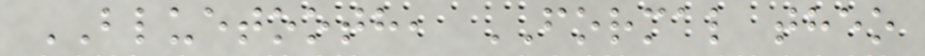BLUETOOTH, FORMAL theo
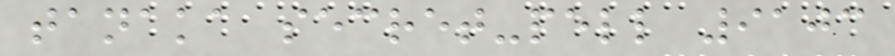tanaka secret-pell 9103
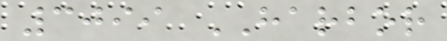3099 HARBOR
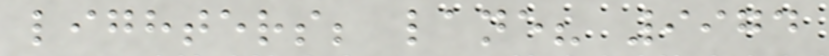lighters; lane? 9974
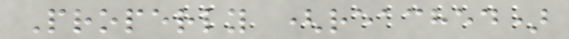Properly (reached)
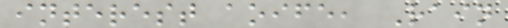interest aoife, Rain
